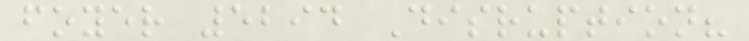foyer 5294 Disruption?
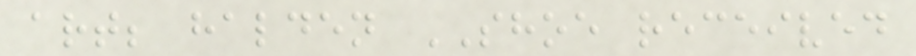art; halden SHOE received
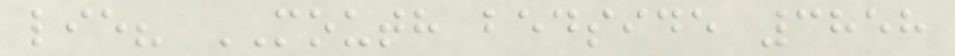lie? MOUTH bedside 3858
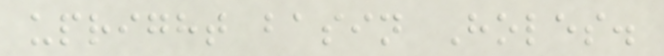upright basin Holes.
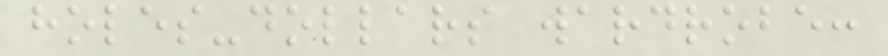holes-dollars wardrobe:
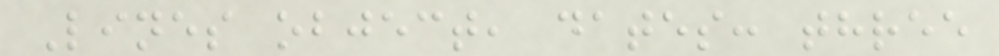Lines object, dates: three
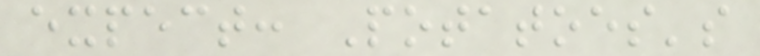expect: Potatoes's
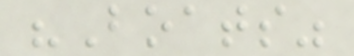"Boats"
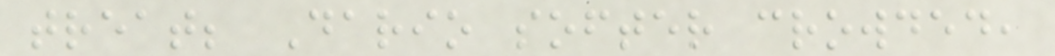treat; Dario softer crowded,
